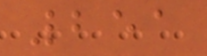251
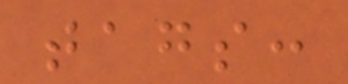tags:
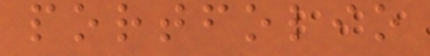portfolio
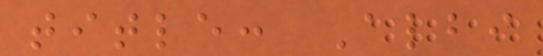title: Albi
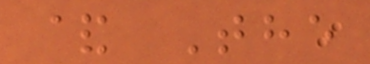& The
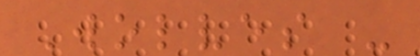Wolves -
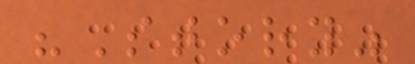"Story"
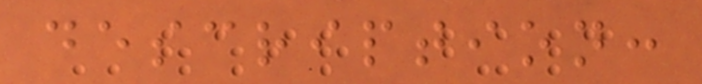description:
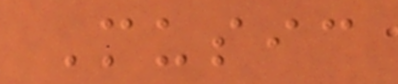Music
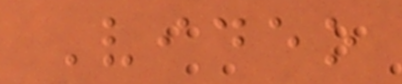Video
